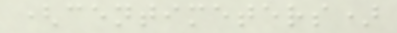(centimeters)
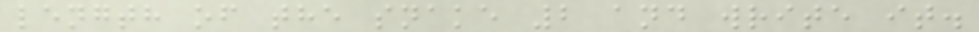length of the snake 2 and write it.
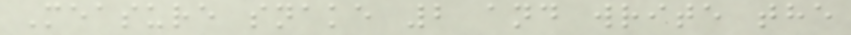Measure snake 2 and write the
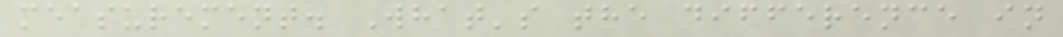measurement. What's the difference in
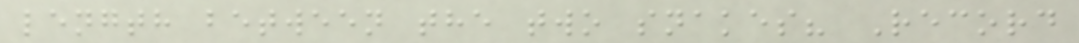length between the two snakes? Record
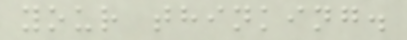your thinking.
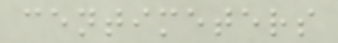centimeters
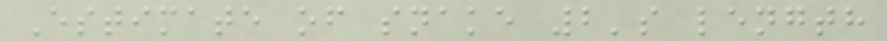Estimate of snake 2's length
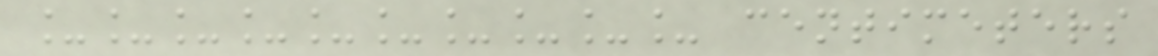__________ centimeters
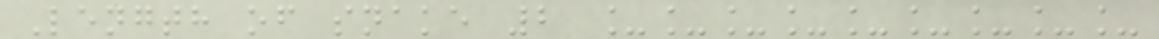Length of snake 2 _________
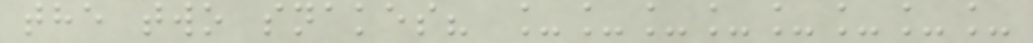the two snakes? ________
